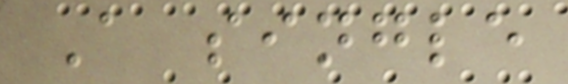A single
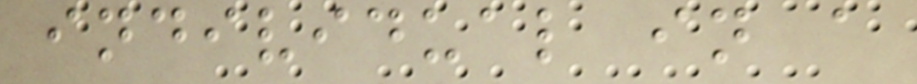individual in a
